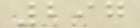297
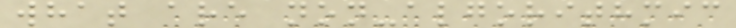what are non-algorithmic
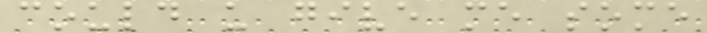could u give me some
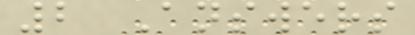2 Answers
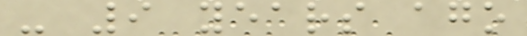- 9 years ago
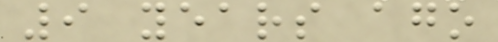9 years ago
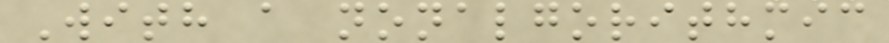With a nonalgorithmic
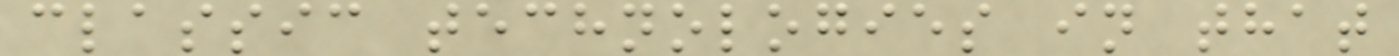classic technologies in that
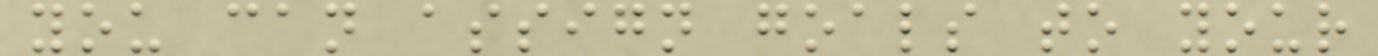you can assign goals to your
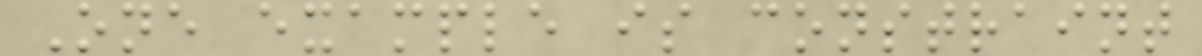One example is constraint
